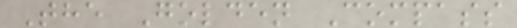The Golden Compass
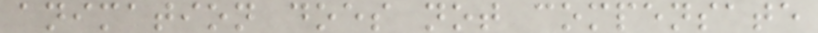animation does not compensate
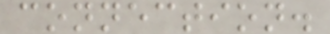connection.
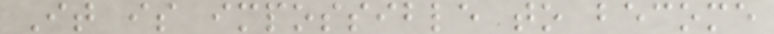It is impossible to become
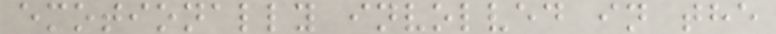emotionally involved in the
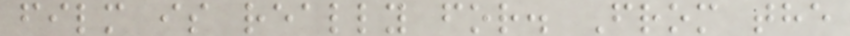film is really for. From the
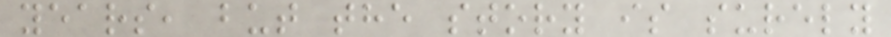years, but the story is surely
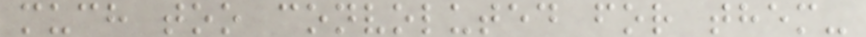much too convoluted for them-
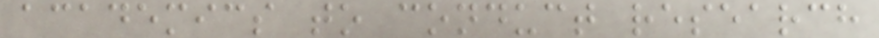academics to conduct research
